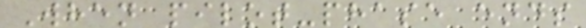When pilot-phase ends
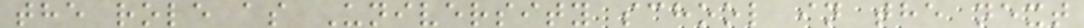the role as University school in the next
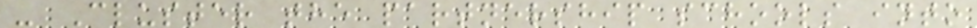- Cluster the partnership schools into
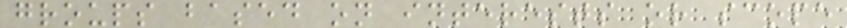groups based on interests or scope
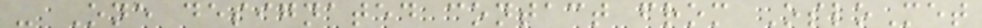- One designated contact from OsloMet
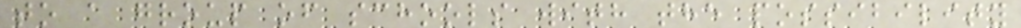to a group of schools with the possibility
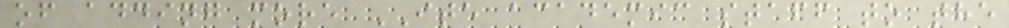of adding more ITE academic staff to the
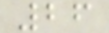26
